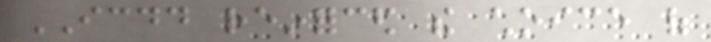ICDD reinforced the choice of
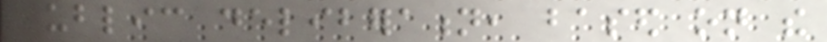public deliberation, based on the
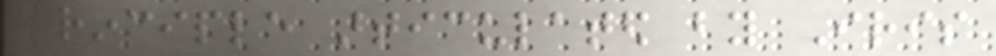principle articulated by Iris
